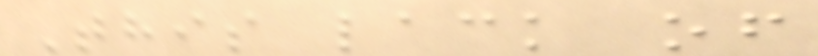This lack of
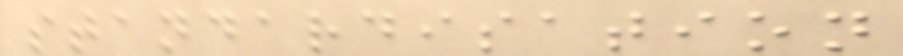standardisation
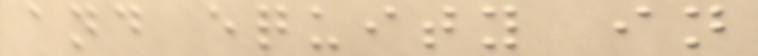and equity in
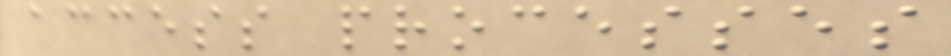access processes
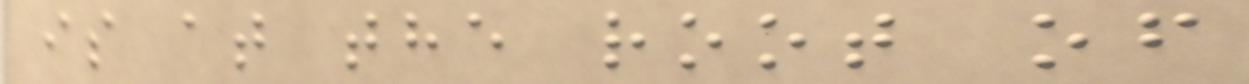is at the root of
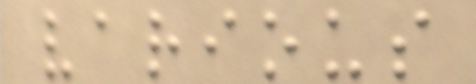various
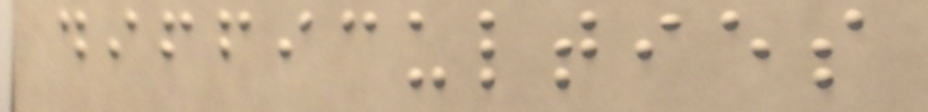difficulties
